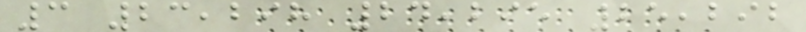3 23,298 24,295 25,292
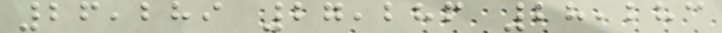26,289 27,286 28,283
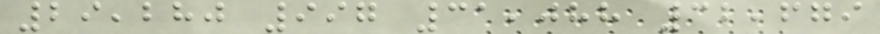29,280 997 31,088 32,679
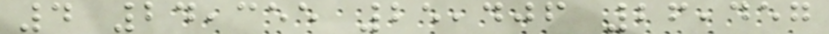4 24,355 25,406 26,457
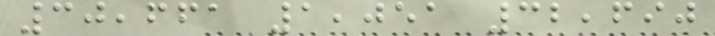30,661 1,051 32,690
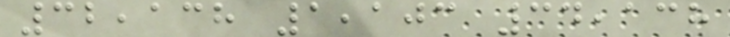32,138 1,103 34,138
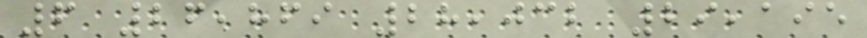6 26,869 28,032 29,195
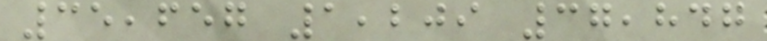35,657 1,209 37,847
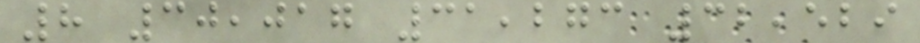8 30,017 31,273 32,529
